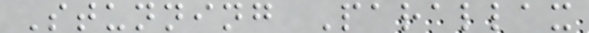Stunning Parallax
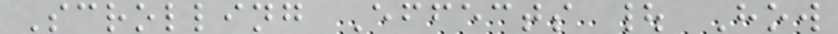Scrolling Effects | How
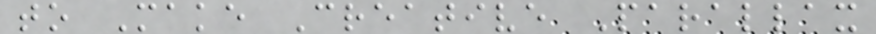to Make Creative Parallax
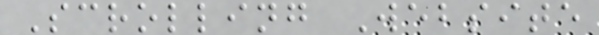Scrolling Website
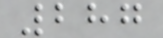287
